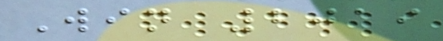Win 2019
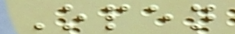Open
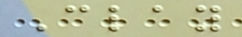Clay
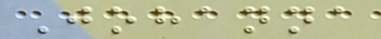Johanna
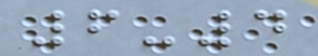6-4
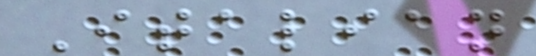Italian
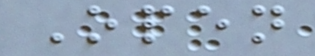Open
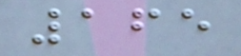165
